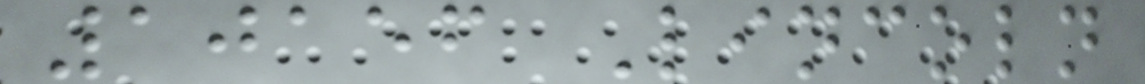10156 Lincoln
